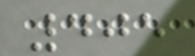405
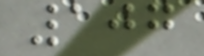107
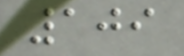109
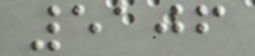5106
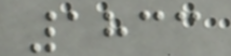1833
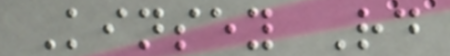Kinsey Rd
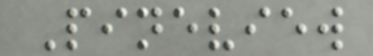Pineview
